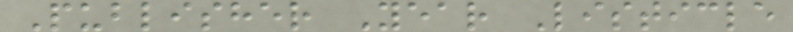Publisher Year Listicle
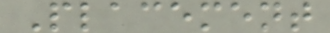Placement
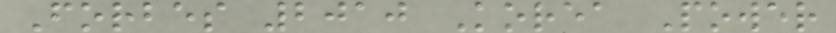Forbes 2010 Korea Power
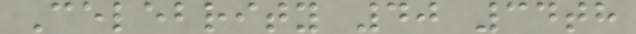Celebrity 40 34th
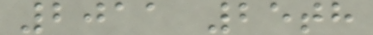2011 25th
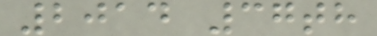2014 37th
